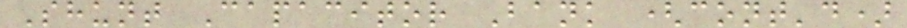Shunt Capacitor Bank (cont'd)
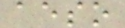aeso
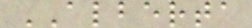ALBERTA
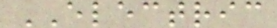ELECTRIC
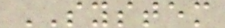SYSTEM
